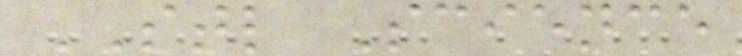STL Science
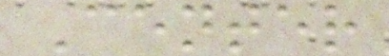Center
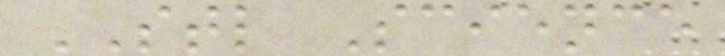STL Science
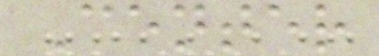Center
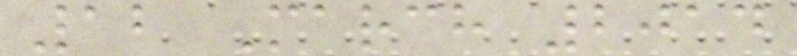12 March 2014
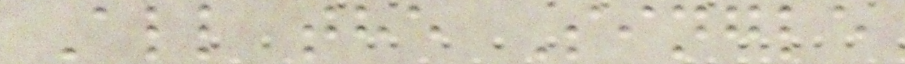All the Single
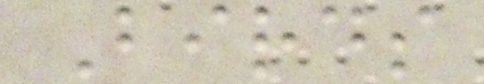Birds
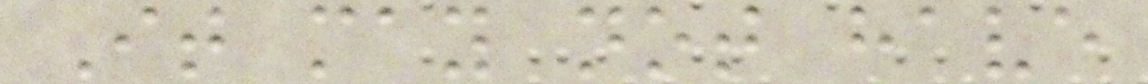It may not have
